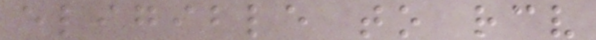eligible to receive
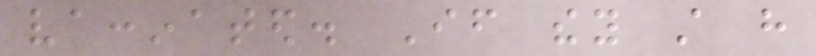vaccinated. If they still have
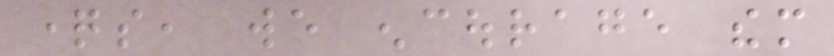questions, we encourage them
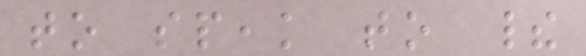to speak to their
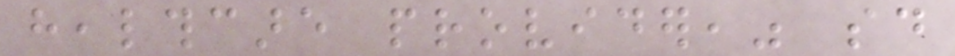healthcare provider," said
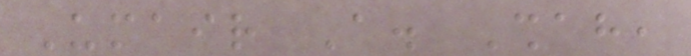Umair A. Shah,
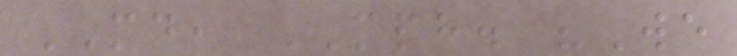MD, MPH. "We
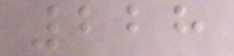228
